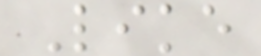Like
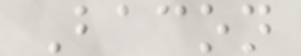Bacon
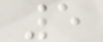5
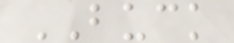BUCK
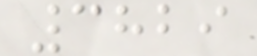3829
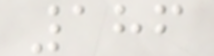186
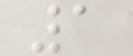1
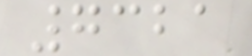7321
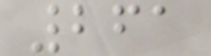261
